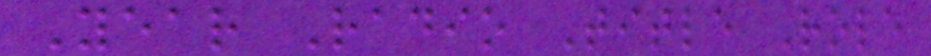Year Radio Title Role
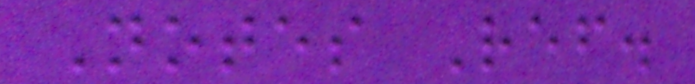Notes Ref.
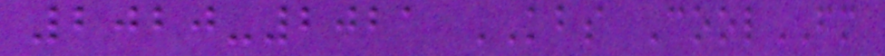2020-2021 KBS CoolFM
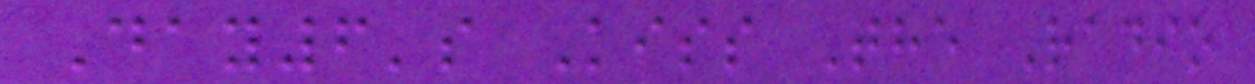Day6's Kiss The Radio
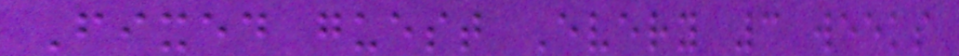Fixed guest Every 3 weeks
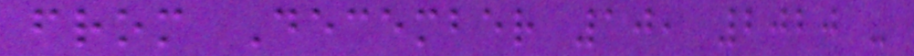from December 10, 2020 -
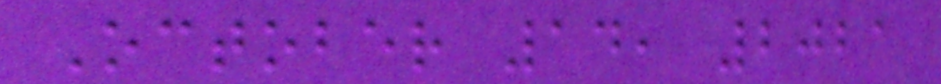October 14, 2021
